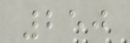250
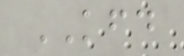KFD
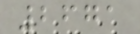2671
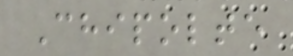Chipolte
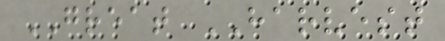GREAT HARVEST
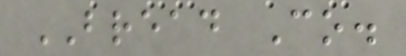BREAD Co.
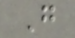G
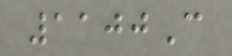1100C
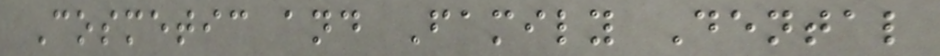Cosmetic and Family Dental
